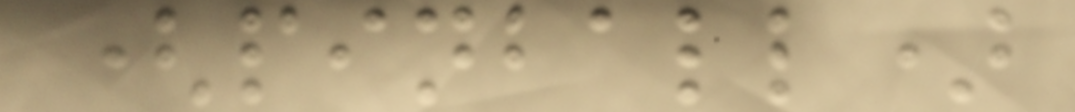(pinball)
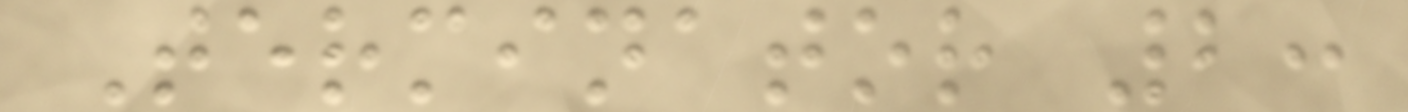Terminator 2:
